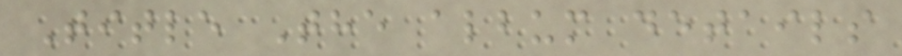Title The album details
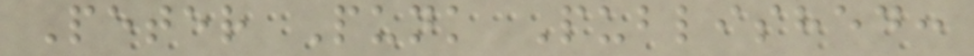Peter Punk Published:
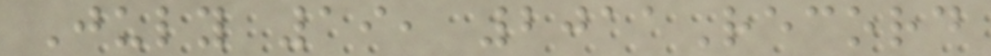July 19, 2011Record
